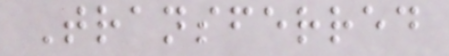Transferred
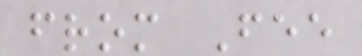from Fee
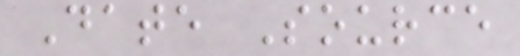Date Source
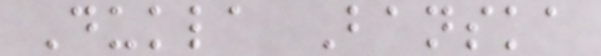Dukla Banska
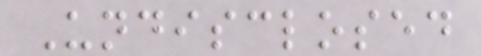Undisclosed
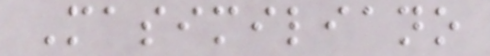Masimiliano
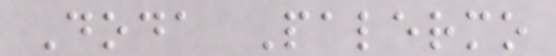Doda Palermo
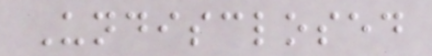Undisclosed
